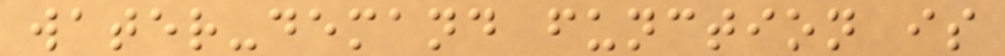water-demand function is
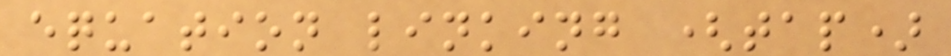equation linking (tap)
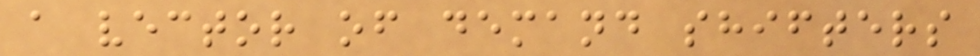a vector of demand shifters
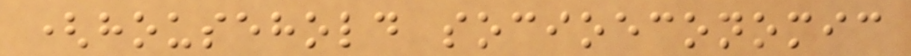(household socioeconomic
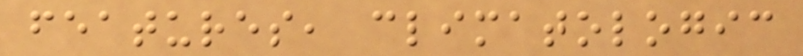features, climatologic
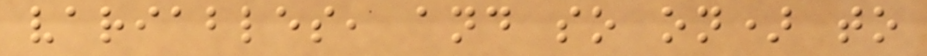variables, and so on) to
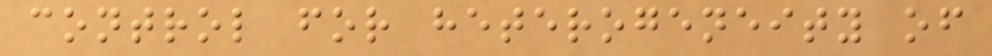control for heterogeneity of
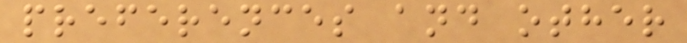preferences and other
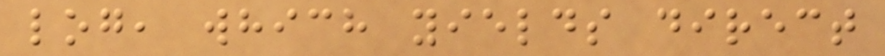log, which yields direct
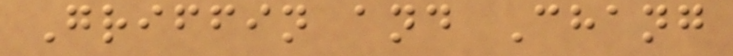Griffin and Chang
